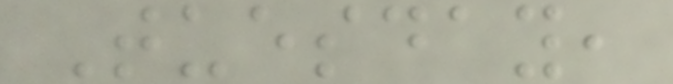Tuesday,
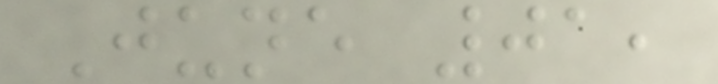June 01,
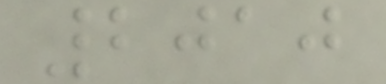2010
